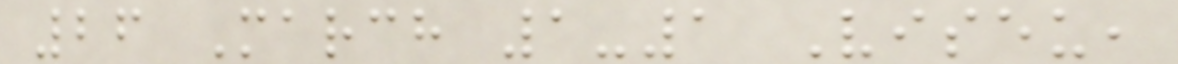26 March 1-1 Viseu,
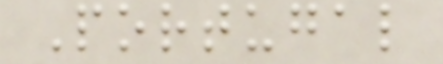Portugal
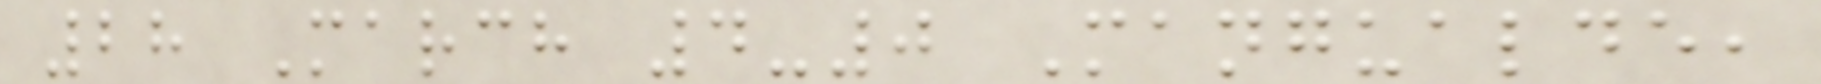28 March 4-0 Mangualde,
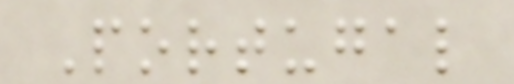Portugal
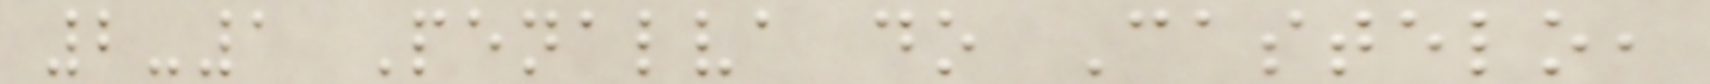2-1 Penalva do Castelo,
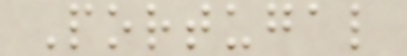Portugal
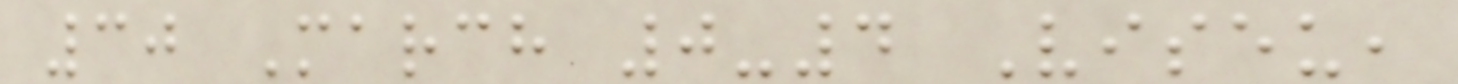30 March 0-4 Viseu,
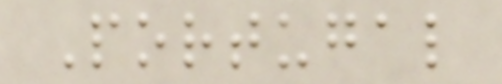Portugal
